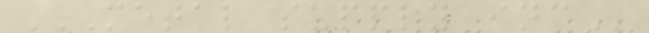METAL SUPPLY INC
